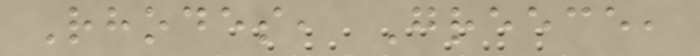Rhodes, Greece,
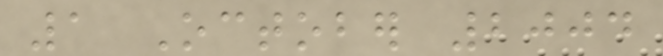1 October 2004
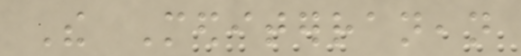The Mediterranean
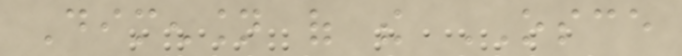Dimension of the OSCE
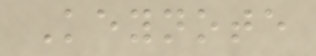Keynote
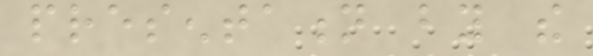presentation by the
